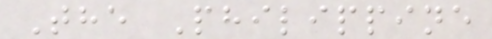The Philippine
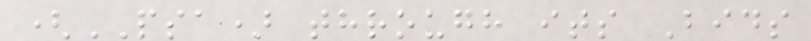(PSA) through its Bids
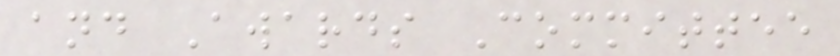and Awards Committee
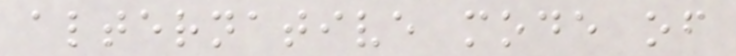alternative mode of
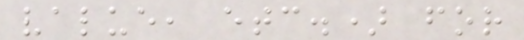value, etc.) for
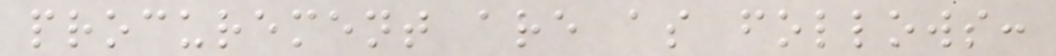procurement are as follows:
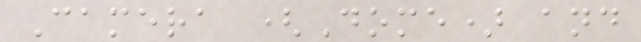Camera (Dome) and
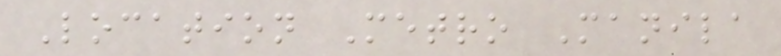Location Metro Manila
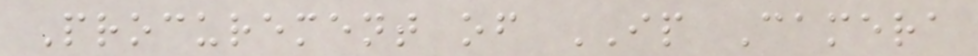Procurement of IP Camera
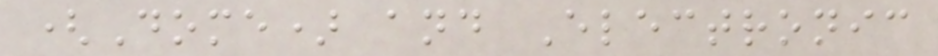(Dome) and Electronic
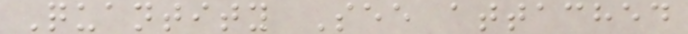Quantity See attached
